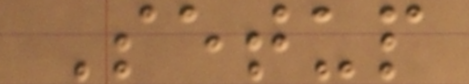Setup
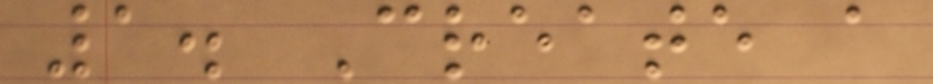1. Create a
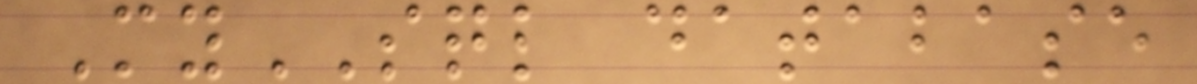MySQL database
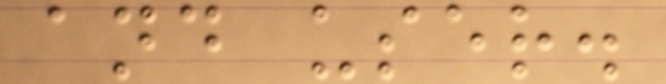and user.
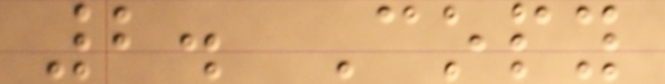2. Copy
